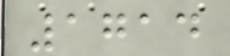1714
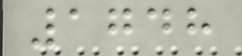1748
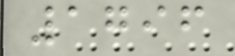1796
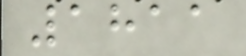1811
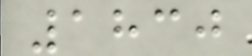1830
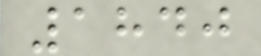1840
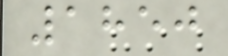1850
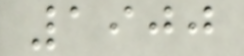1900
